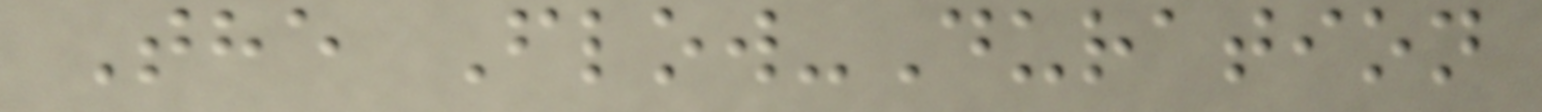The Flow-Duration
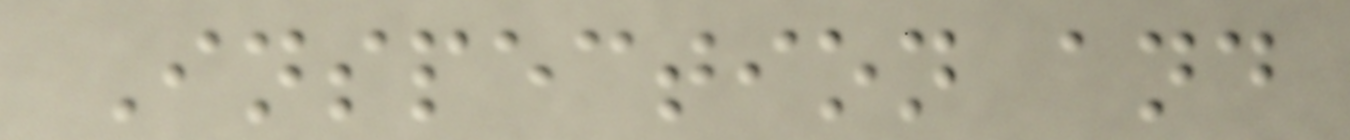Inspection and
